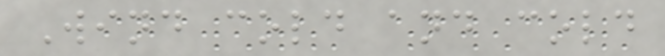Wind cold and cold
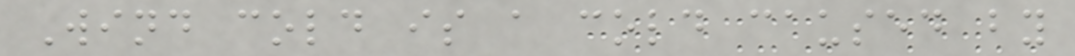Wind cold is a cold caused by
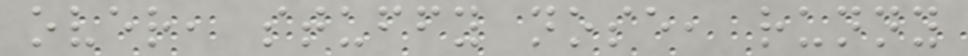over, stuffy nose, runny
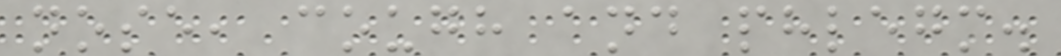nose, cough and phlegm.
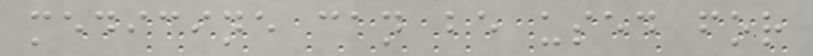medicine can be used for
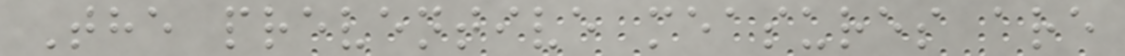The preventive measures are
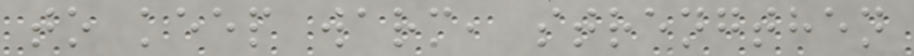to keep warm, strengthen
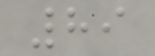89
